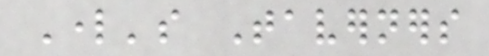Lord's Taverners
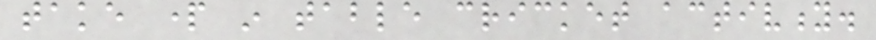take part in table cricket activity.
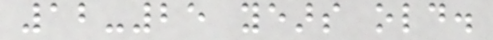12-25 years old.
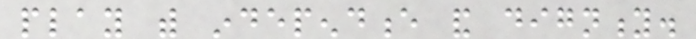play with independence and dignity.
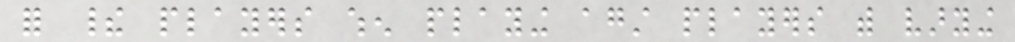for their players when playing against players with varying
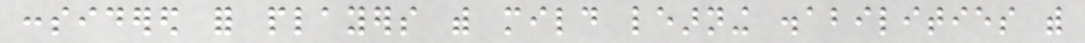considered for players with mild learning disabilities with
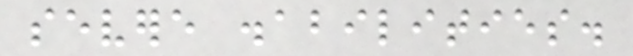severe disabilities.
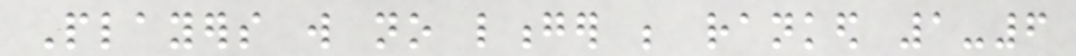Players will no longer be ranked 1-6
